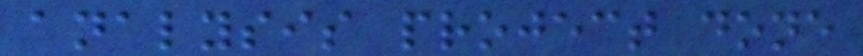analysis project done
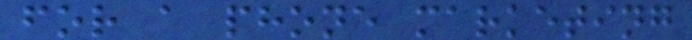for a phone marketing
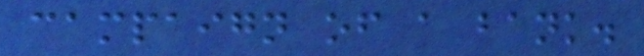campaign of a bank.
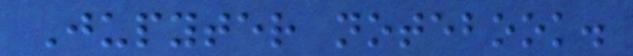Jupyter notebook.
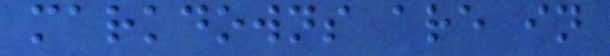markdowns are in
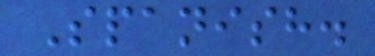Spanish.
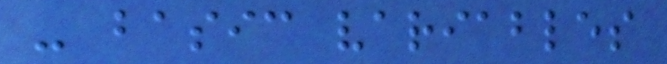- basic variables
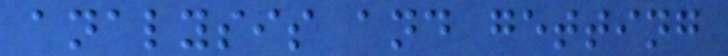analysis and getting
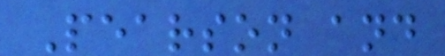Pearson and
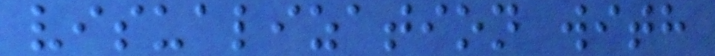visualization with
